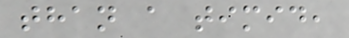than a timid,
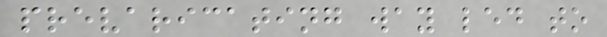prevaricating way led to
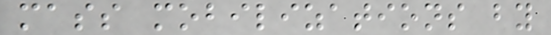mass mobilizations by
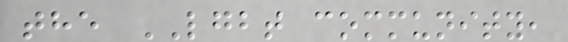the LGBT community,
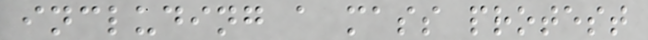including a mass protest
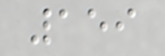159
